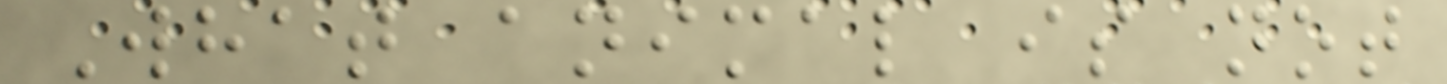What animal is not
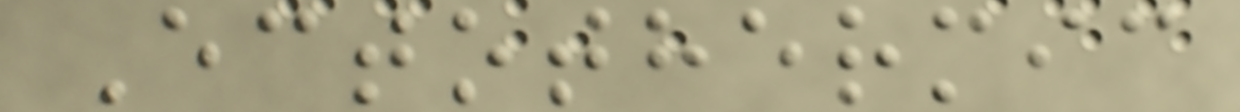Ectothermic
